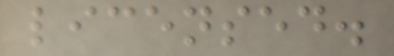licensed.
